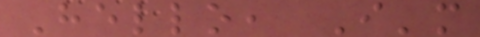Hello, I'm
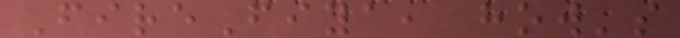FireFiya, how's
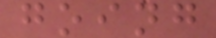going
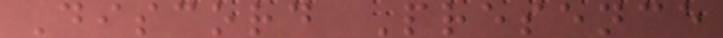Discord Presence
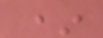*
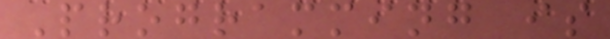Programming is
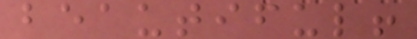beautiful!
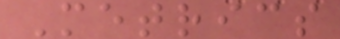Metrics
